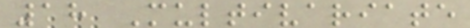18 Multivariate
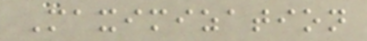Maximization
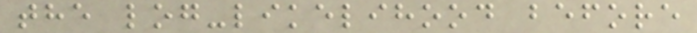the log-likelihood before
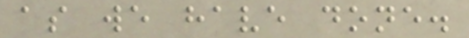as we have done.
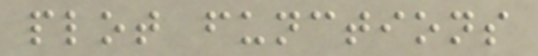plot functions
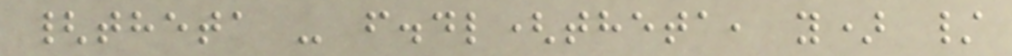{theta - f.dl(theta, y) /
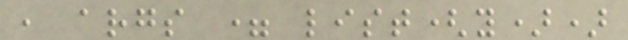, args = list(y))
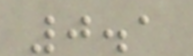0.1
